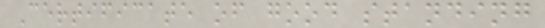Certificate of good standing
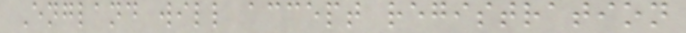England will accept registration
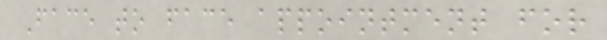Face to face appointment for
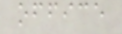office
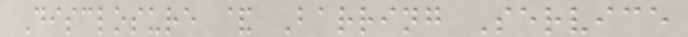Disclosure & Barring Service
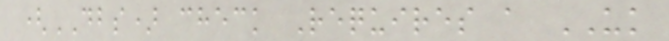(DBS) check Requires a UK
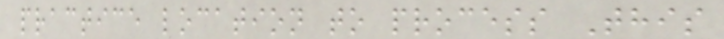practice location to process This
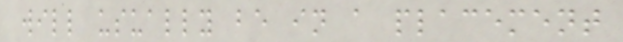will usually be in a placement
